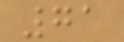71
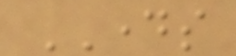DAYS
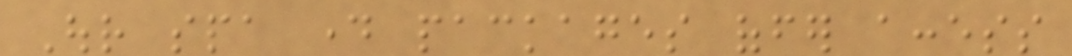Our spa day packages offer access
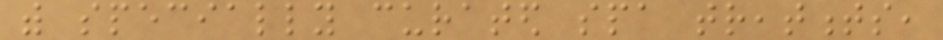with specially curated spa treatments,
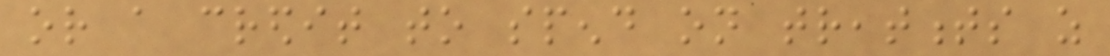or a credit to spend on treatments as
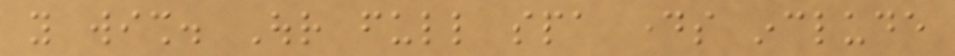you wish. Our full spa days include
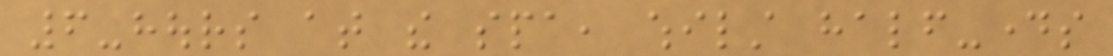6-hours at the spa, whilst half-days
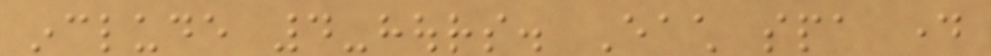include 4-hours. Each spa day
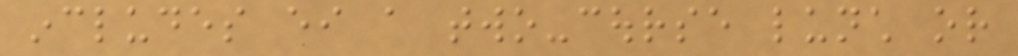includes either a two-course lunch or
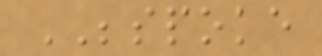BESPOKE
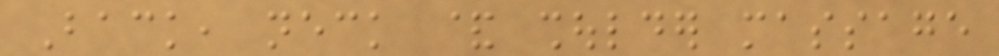Back, neck & shoulder massage
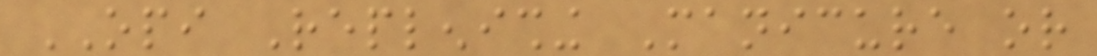OPI Replenishing Manicure or
